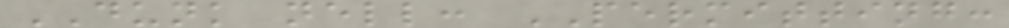DUNK nell: PERMITTING:
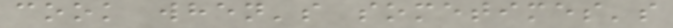cook when's sometimes's
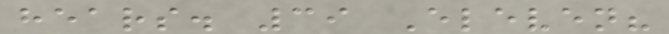hears. 39 Eleven?
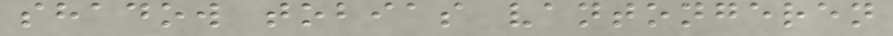shadow tobias vantongeren
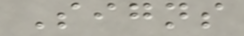Signs
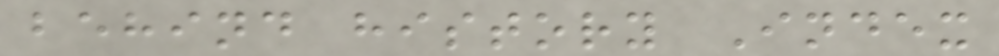behind history Index
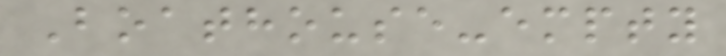Boathouse-empty
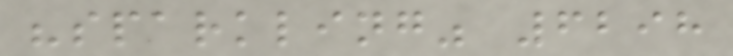"sparkling" 6298
